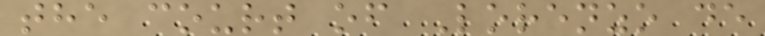the court of Lorenzo de
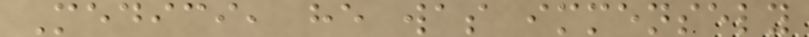Medici, he was immensely
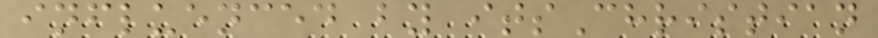influenced by itsChristian
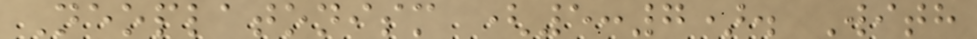Neoplatonism (5:7). With
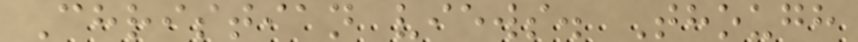Christian views. Though
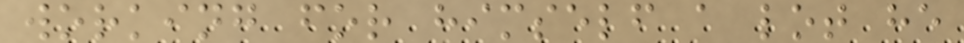working for himself a lot he
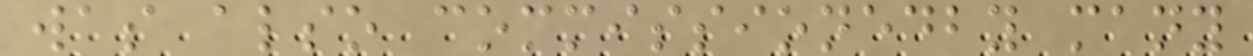was also commissionedby many
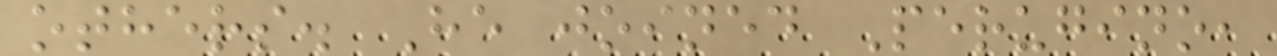others. He joined Perugino,
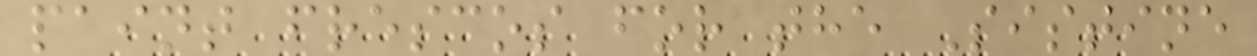paint frescos for the Sistine
